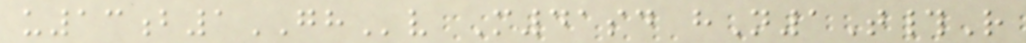u13b1GHv M41sd hN1T#R
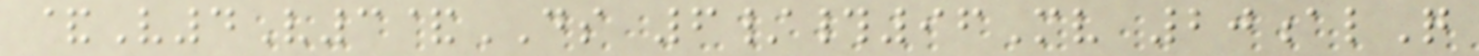&V4V3&DS 6/#96Mv 20alQ
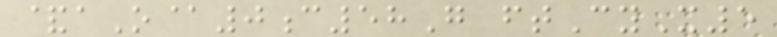&aO@0c58G ftCyX5
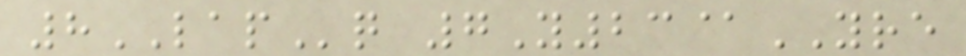8LAPq 7Y23@YRE
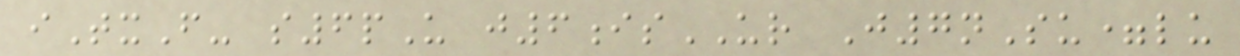iTxF- s6pU j6isUR J7nSu=lu
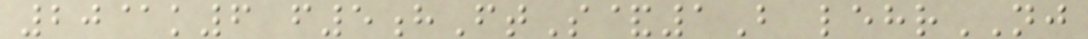20@k6 f5hFtS&1B lehrNJ
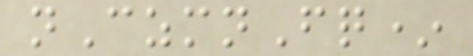nCzmnFq*
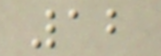12
